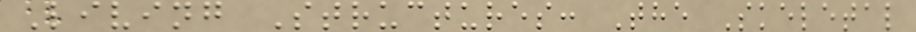Living Structures: The Skeletal
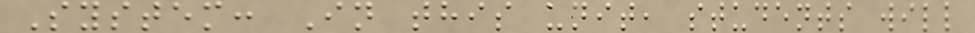System: In this unit, students will
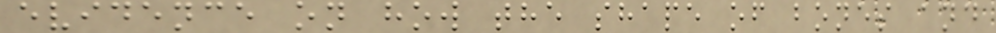evidence on how the shape of bones and
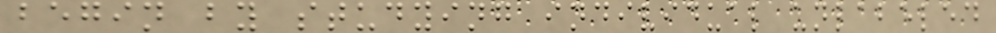begin by studying individual unlabeled
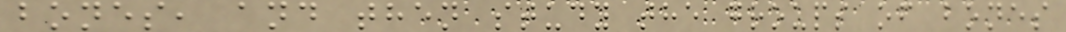bones, and then study the groups of bones
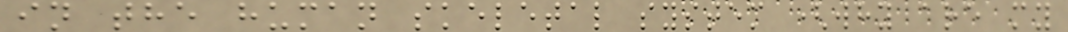in the human skeletal system (why are my
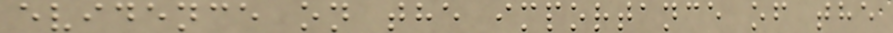evidence on the importance of the
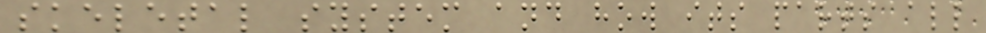skeletal system and how its parts all
